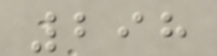298
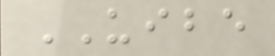UIBE
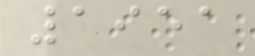1951
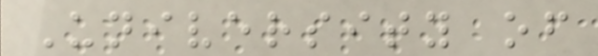University of
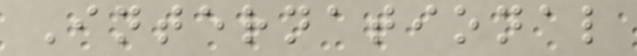International
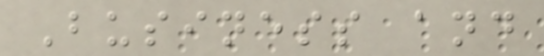Business and
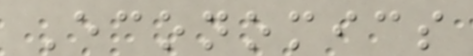Economics
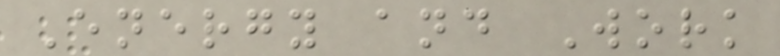Energy and Work
